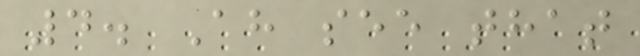4. Ah see that
